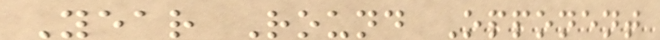Year Round Opponent
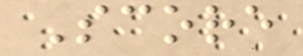Score
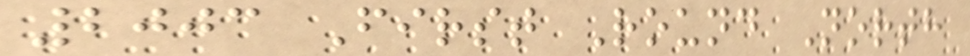2003 First Round North
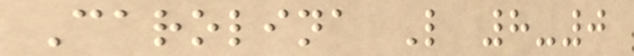Carolina L 8-0
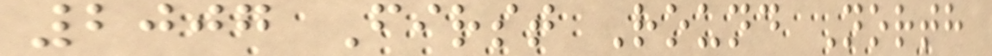2007 First Round North
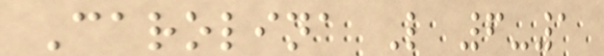Carolina L 6-1
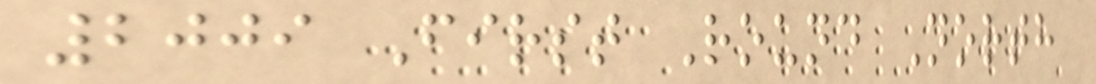2009 First Round North
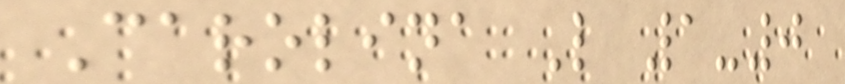Carolina L 1-0
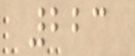223
